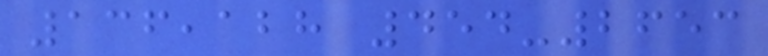136,128 454-2653
